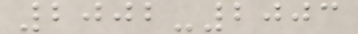2002-2003
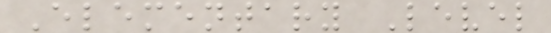Elementary Level
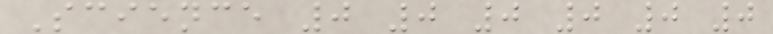Science 0 0 0 0 0 0
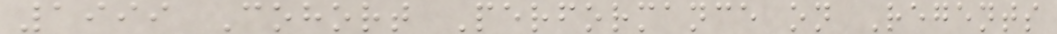1999 Cohort Performance on Regents
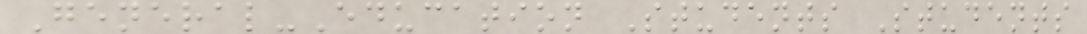General-Education Students Students
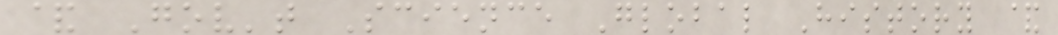& Gov't Science Global History &
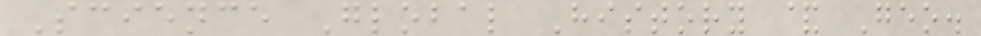Science Global History & Geo.
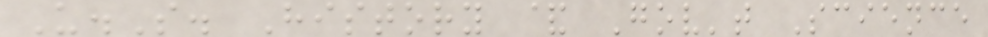U.S. History & Gov't Science
